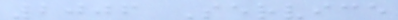2006 Service
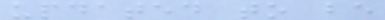updated to be
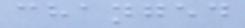changed
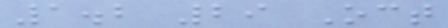1.2 29 Oct
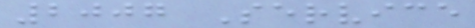2007 Service
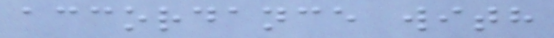accordance with
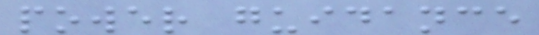power guidance
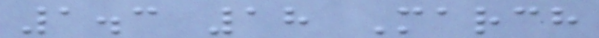1.3 18 March
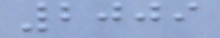2009
